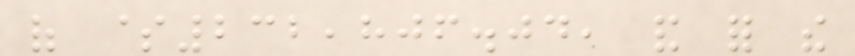of $232,806.04, and for the
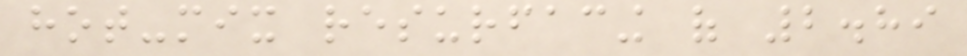hot-mix resurfacing of 2.89
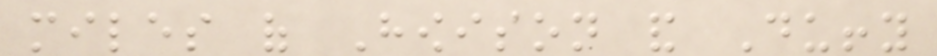miles of Howison and Duffy
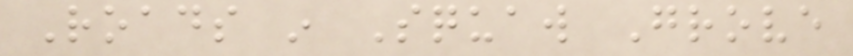Roads in Squaw Grove
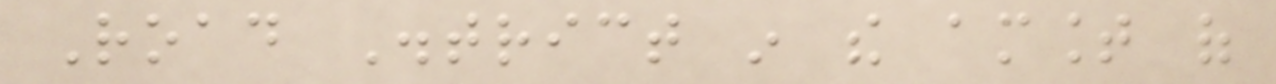Road District in the amount of
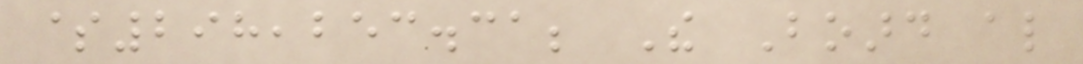$298,253.31; The Board also
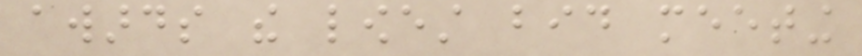awards the lowest bid meeting
